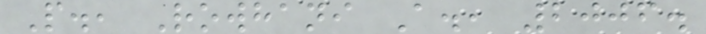P., Rowhani A., 2006.
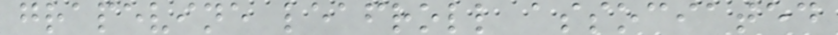grapevine leafroll associated
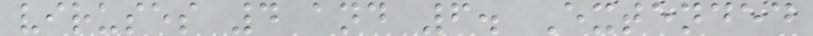viruses 4 and 6. Extended
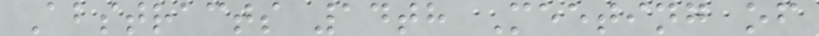Abstracts 14th Meeting of
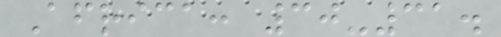Africa: 30-31.
